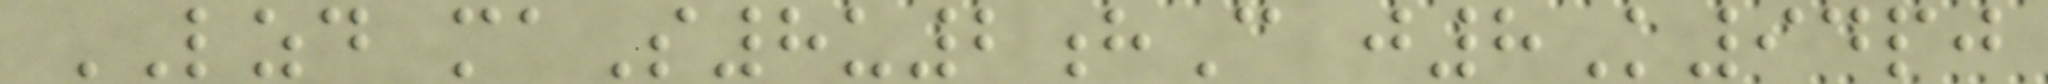LZD maS8u2hC j8K94pj
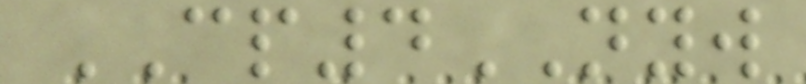CP4NYW
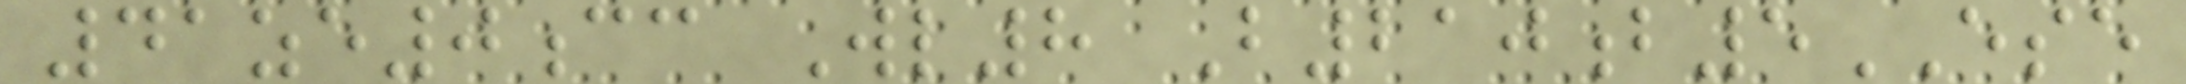41ze0cc Wl8 B210b5ESE
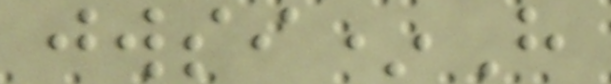jwsi*H
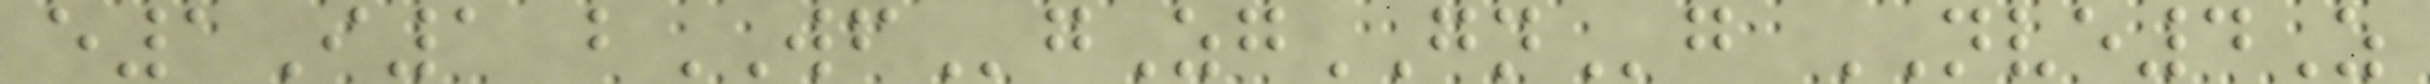e1I1 bWFgZgGNg NVE4Z
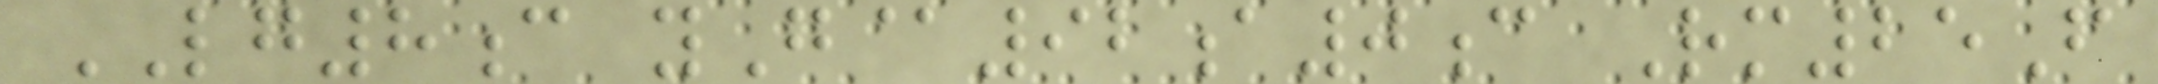LG8c yG@92a0c Rm25F
